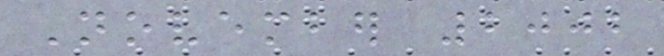November 2002
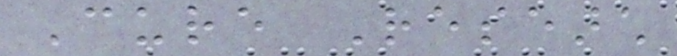Cure Research
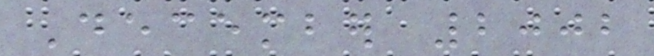December 2002
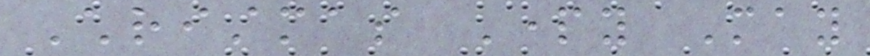Christmas Party May
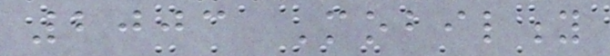2003 Mobility
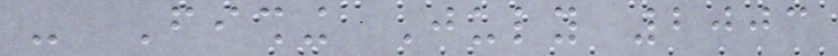- Fishing July 2003
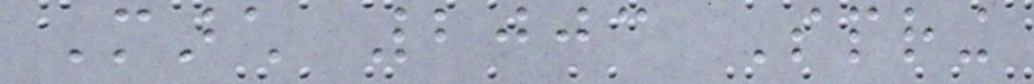March 2003 Spring
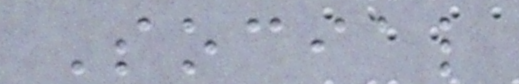Social
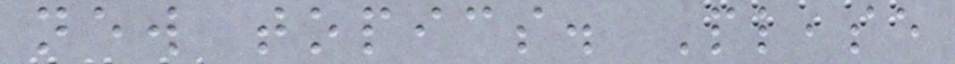new topics. Please
